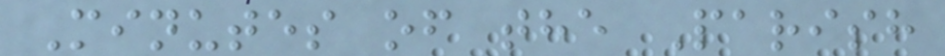Minutes of the Parish
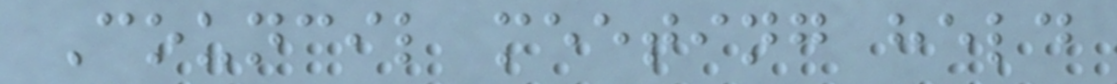Council meeting held
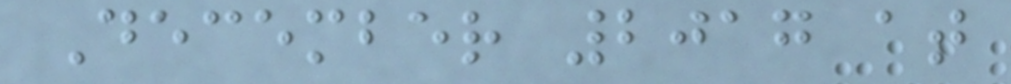December 2017 at
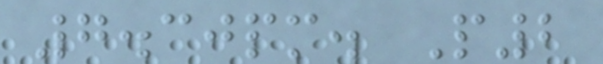7.30pm. P2
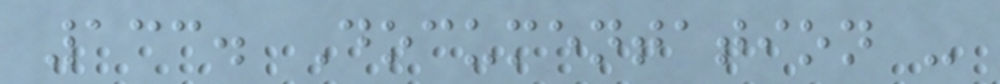133. Documentation -
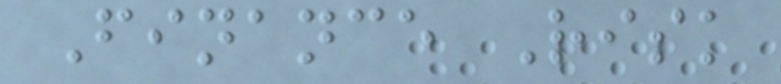Finance Risk
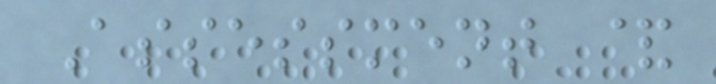Assessment &
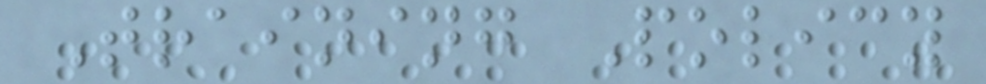Training Policy
